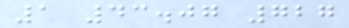1 43.07 727
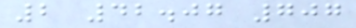2 42.07 707
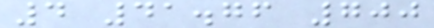4 41.76 700
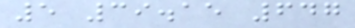5 39.15 647
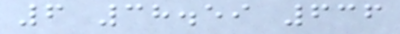6 38.59 636
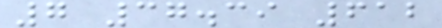7 37.39 612
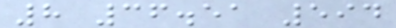8 36.51 594
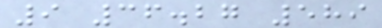9 36.27 589
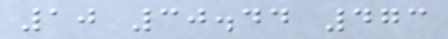10 30.44 473
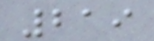219
